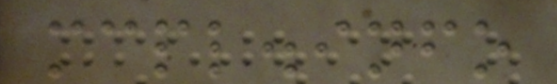mcpl.info
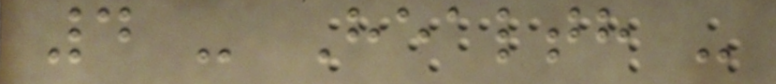4 - Health -
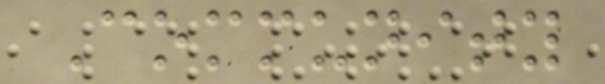Community
